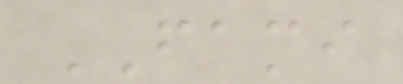FAMI
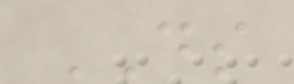DS
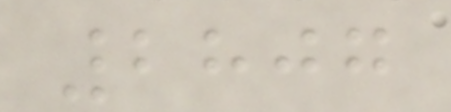2807
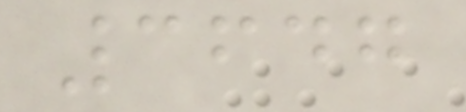3647
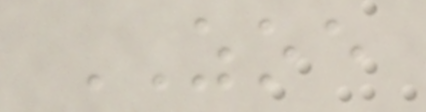ZOE
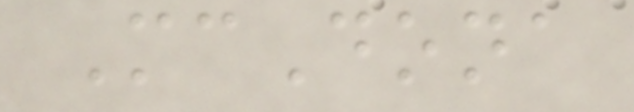McDona
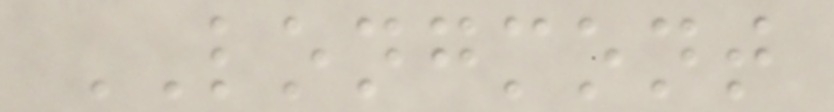LONGMONT
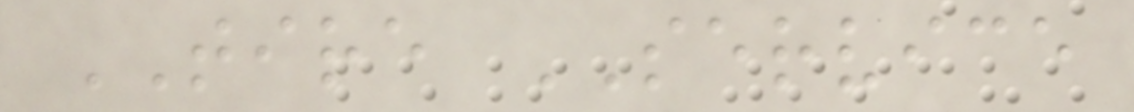TIRE SERVICE
